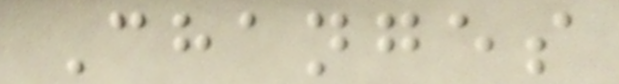Changes
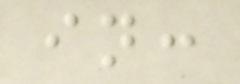in:
